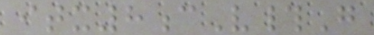itx8cV#G
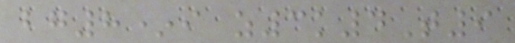bg8*i z3k4T9
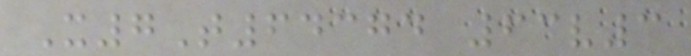X7T64374 63v3
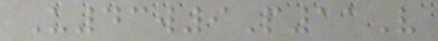U43w9P11V
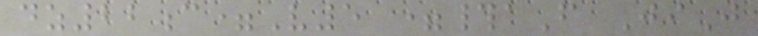dz22c=V5 =#aF JiJ
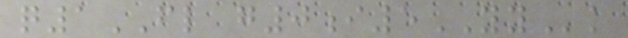q1FL g0i5YYk
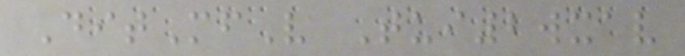DitMfV Tui2wxav
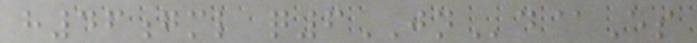h46gml q6JNd@Es
